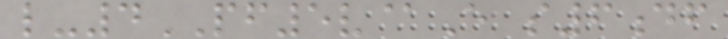l-4PF5v@E s6df
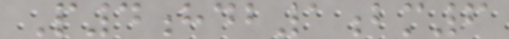P4hdb1bm6
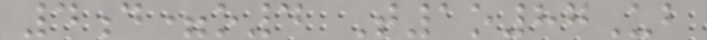4d=o4 T1o87Ub
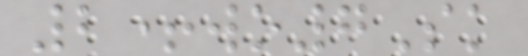2+wo7Sk
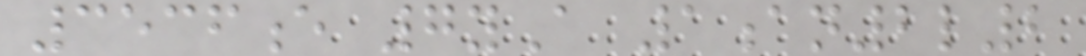3536e 7yA 1an2l2
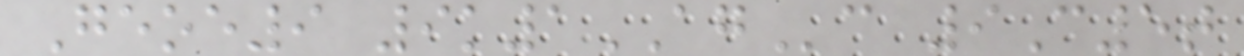Geoe9 9k1AGc 9C5t
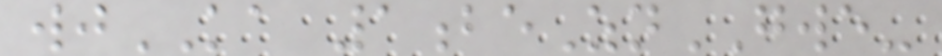wjKA 1beZnGWE-
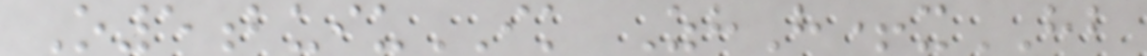O5buiuIK ZhH+xHB
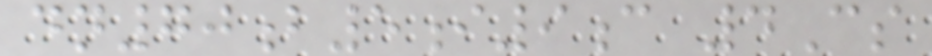dn70b5i9c 4Cs
